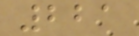221
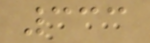333
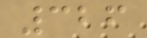326
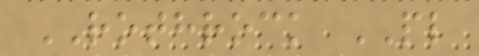ROTHROCK PL
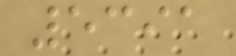5391
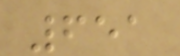651
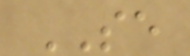SE
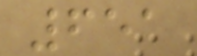651
